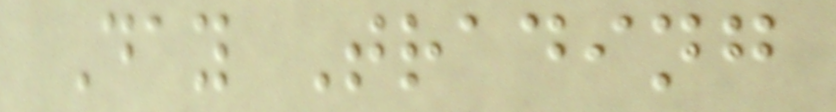Day Trading
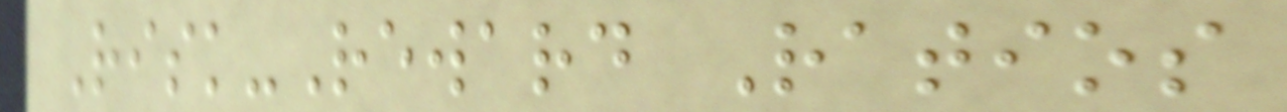Risk-Reward Ratios
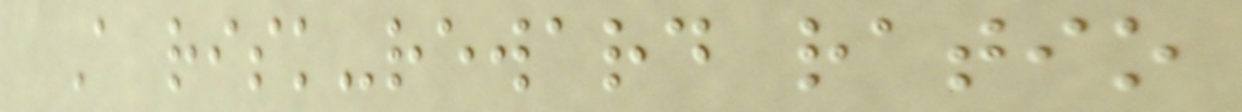A risk-reward ratio
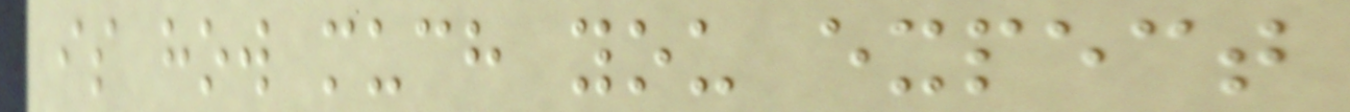is how much you expect
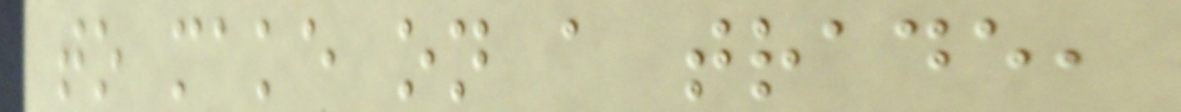to make on a trade,
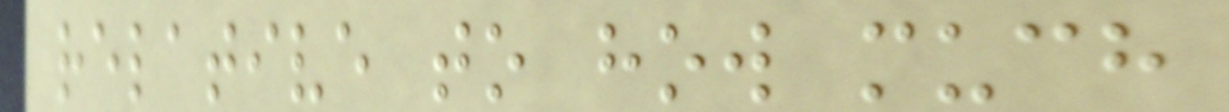relative to how much
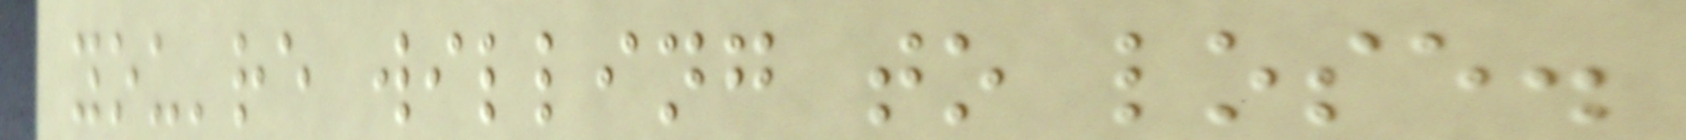you're willing to lose.
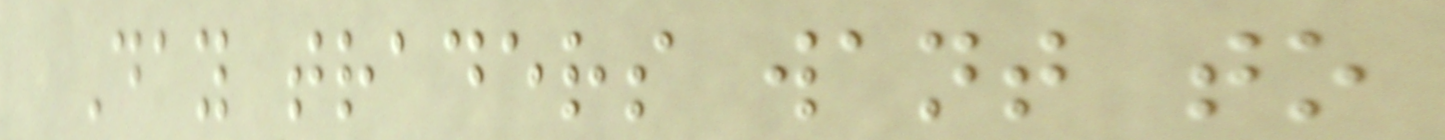Day traders want to
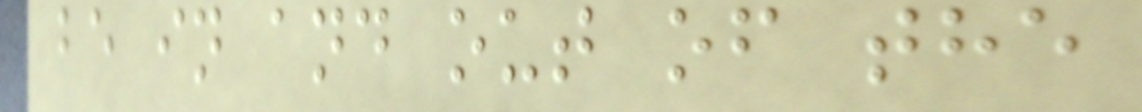be in and out of the
